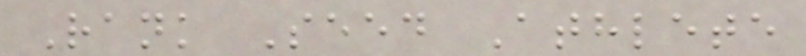Rank Seed Athlete
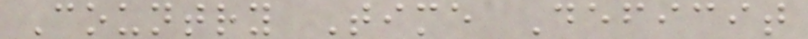Country Time Deficit
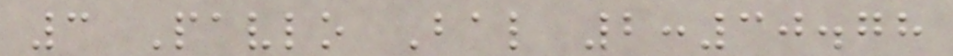3 Pavlo Bal 2:30.78
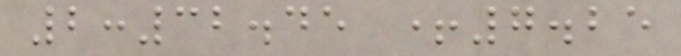2:32.45 +7.25
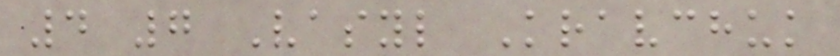4 7 Vasyl Kravchuk
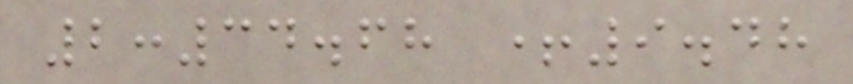2:34.68 +9.48
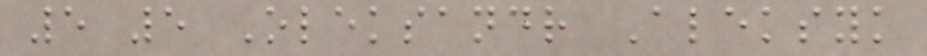5 5 Oleksandr Aleksyk
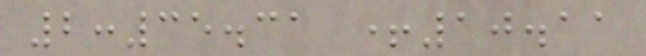2:35.31 +10.11
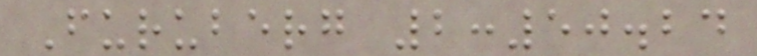Furuberg 2:50.24
